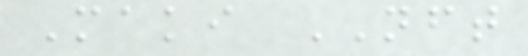Maki NFT
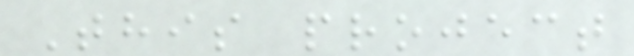This project
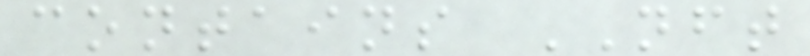contains NFT
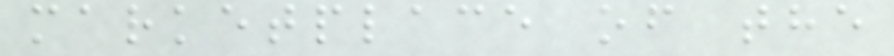marketplace of the
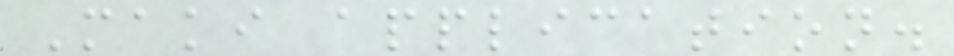Maki application.
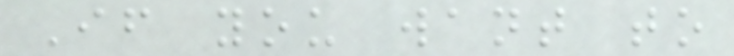If you want to
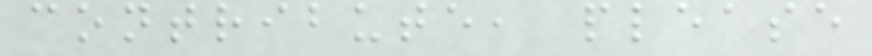contribute, please
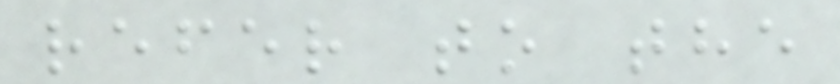refer to the
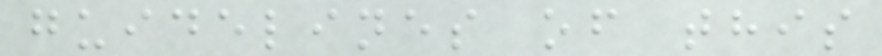guidelines of this
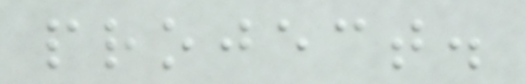project.
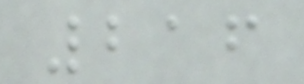216
